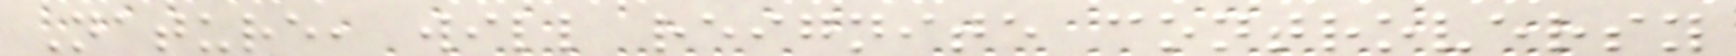Nature, will reignite controversy
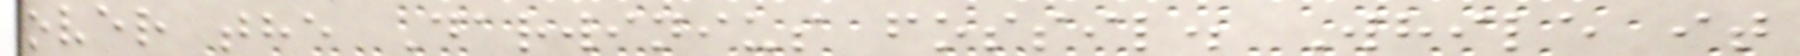over the Darwinius fossil. While it
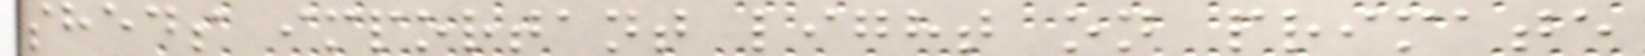sheds important light on primate
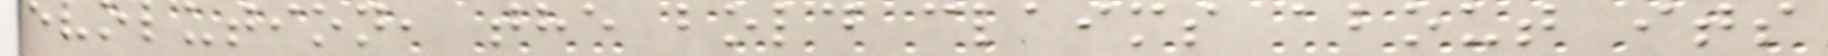evolution, the bold claims about its
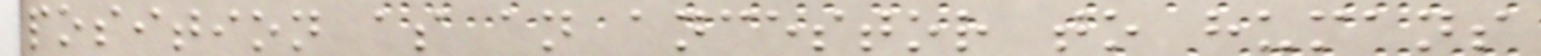position as an ancestor to humans
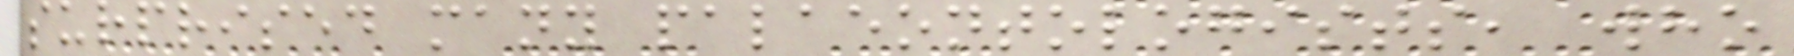surprised many palaeontologists, who
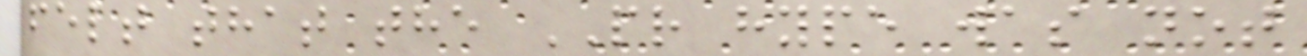felt that the PR hype was not
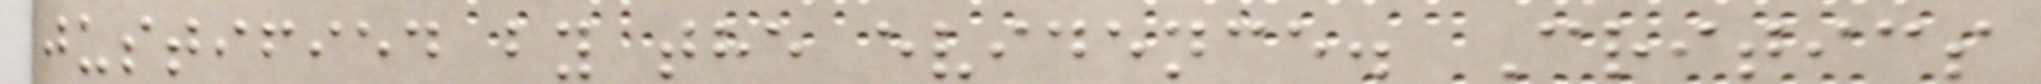justified by the evidence. Critics
